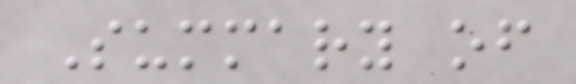Summary of
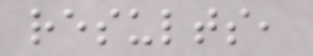results,
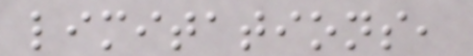limitations,
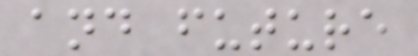and future
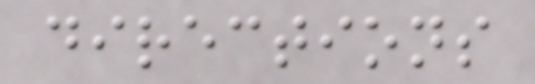directions
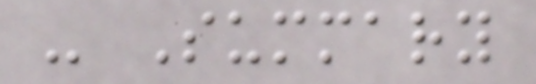- Summary
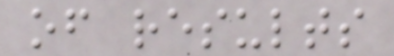of results
